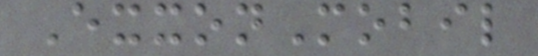ExxonMobil
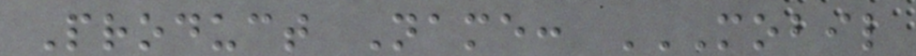Product Name: MOBIL
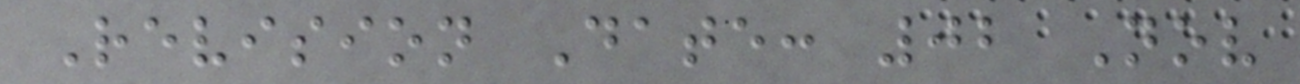Revision Date: 02 Nov
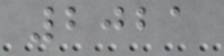2021
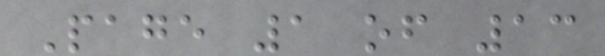Page 1 of 13
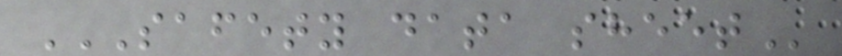SAFETY DATA SHEET
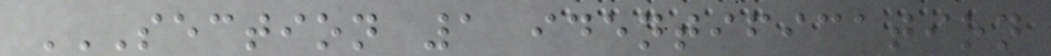SECTION 1 IDENTIFICATION
